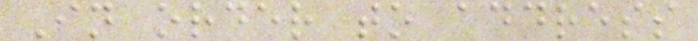In order to address
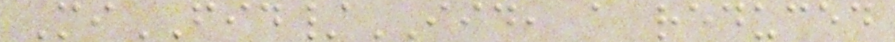MiFID/IID, a reduced
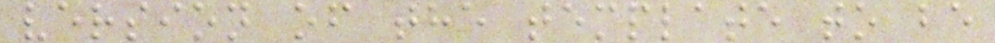version of the template to be
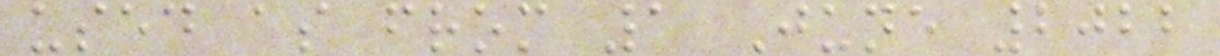used as from 1 June 2022
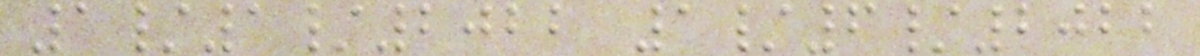1/1/2022 1/6/2022
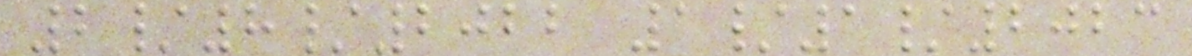2/8/2022 1/1/2023
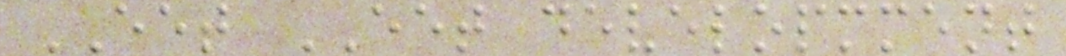EET EET developmment
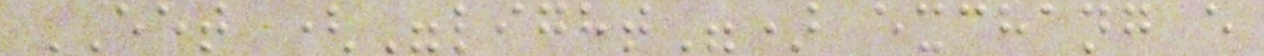EET ("light") exchang e
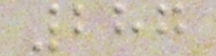287
